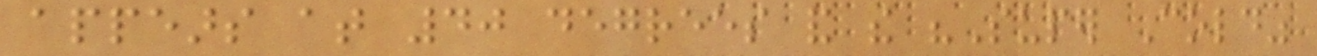appears at 40 degrees and the "Super Cold"
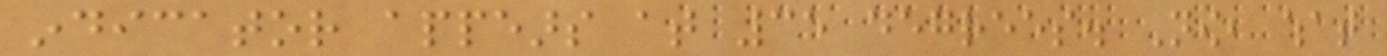indicator appears at 35 degrees. Now, what
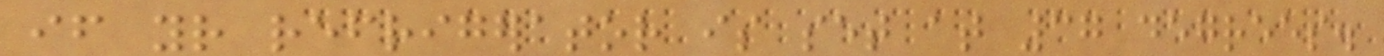if your refrigerator is set at 37 degrees.
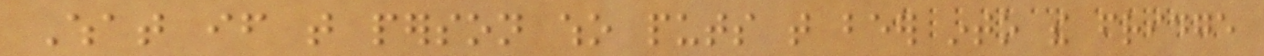What if that person who puts that beer into the fridge
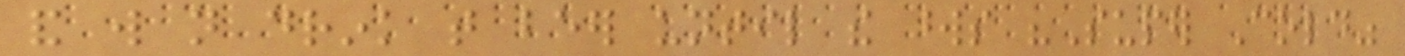and will not drink that beer until the words "Super Cold"
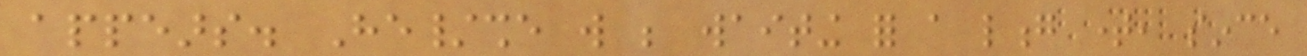appears. He/she will be waiting for a long time, since
